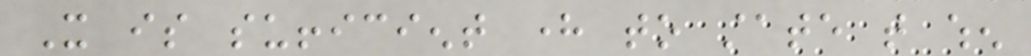It is sufficient here to state that when
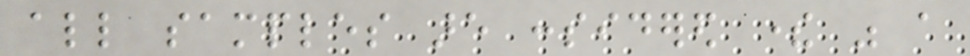all samples are considered there was a
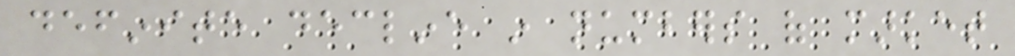definite decline in numbers of market
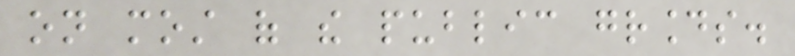on most of the public grounds.
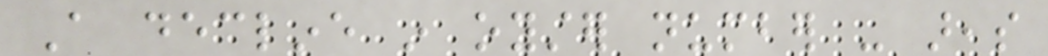A decline in oyster number - areas
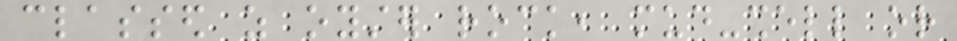classed as oyster rock, mud-shell or
